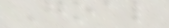Goal
